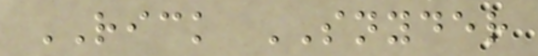RICK SNYDER
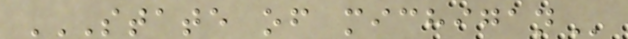STATE OF MICHIGAN
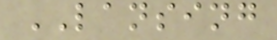LANSING
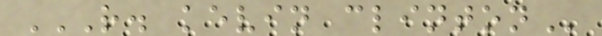R. KEVIN CLINTON
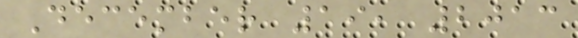December 19, 2013
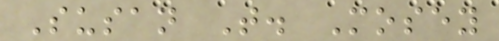Susan T. Mosey
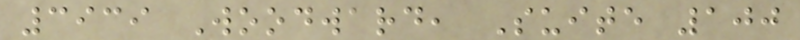3939 Woodward, Suite 100
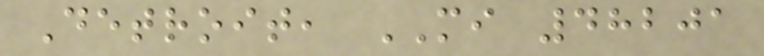Detroit, MI 48201
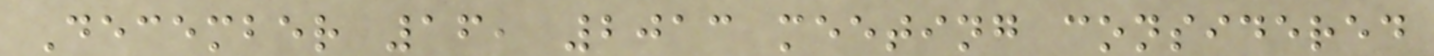December 16, 2013 meeting considered
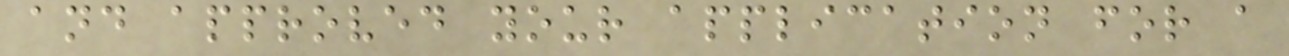and approved your application for a
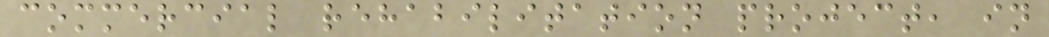commercial rehabilitation project, in
